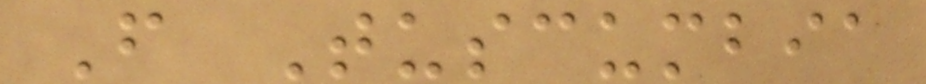F Tuscumbia
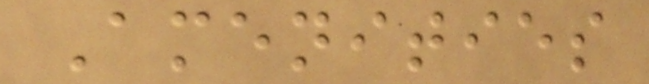Amenities
